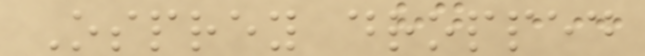Osprey dropped
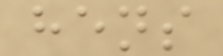hens
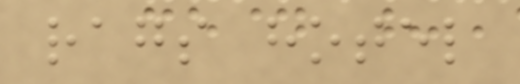rags hotel
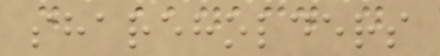shareholders
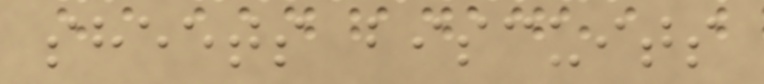sheets biscuits
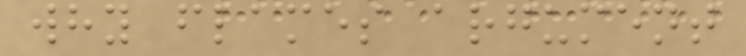why flames argument
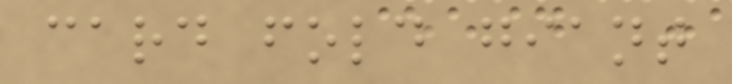card fold giant
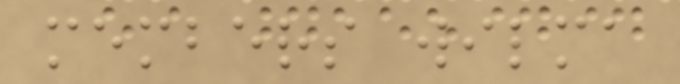members wilma
